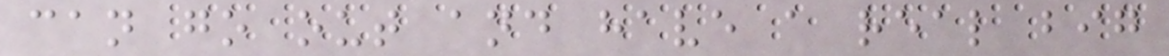can go out and have a real big
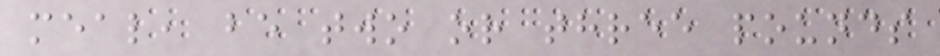meal, be two or three pounds
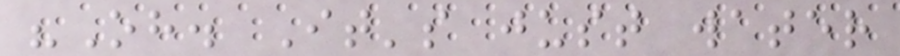"Oh. It's just water
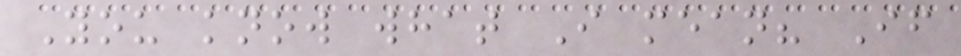You know what I mean? If
